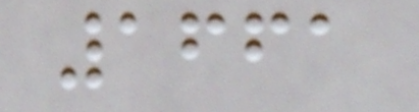1661
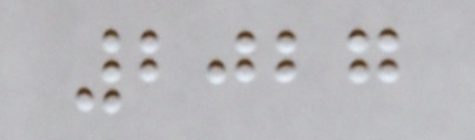2027
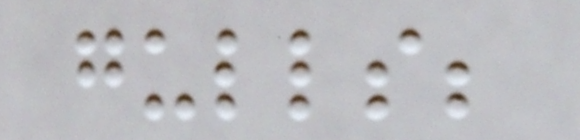gulls;
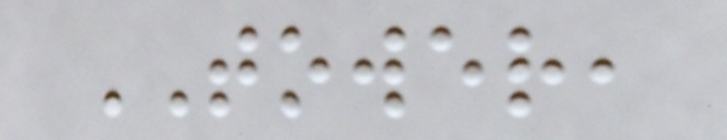TOWER,
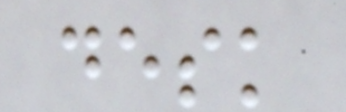desk
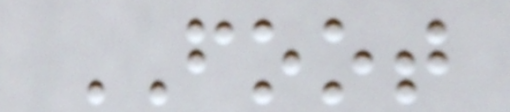FOOT
